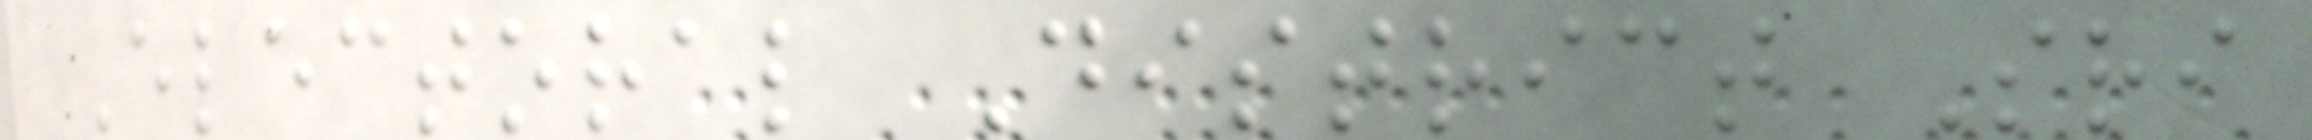Electoral District Sri
